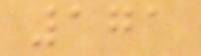171
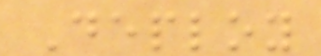Deploy
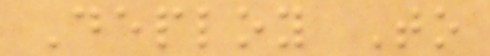Deploy To
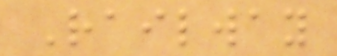Railway
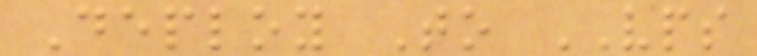Deploy To VPS
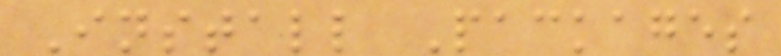Install Packages
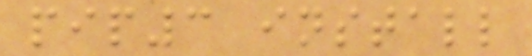pip3 install
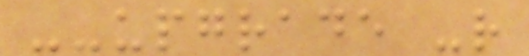--upgrade -r
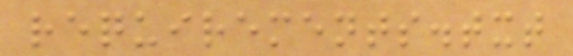requirements.txt
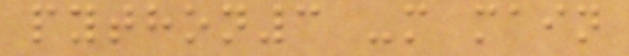python3 -m main
